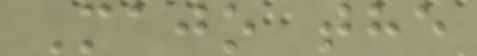Majo the
